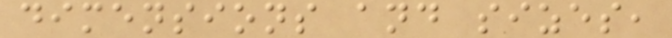dimensions and sizes,
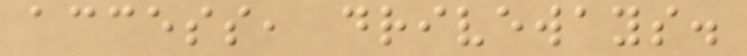access, driveways.
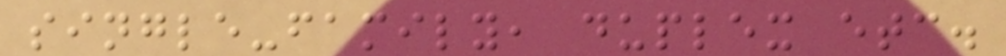single-family, duplex etc.
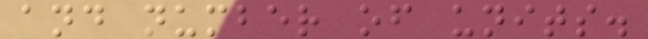and number of units.
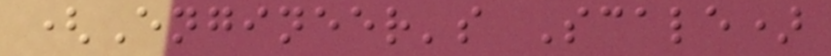(Engineer's Scale)
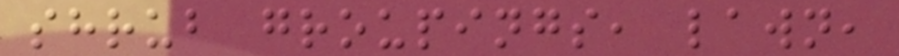shrub groupings, lawn,
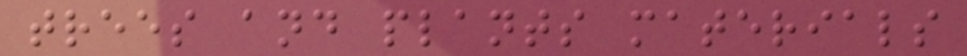trees and plants materials
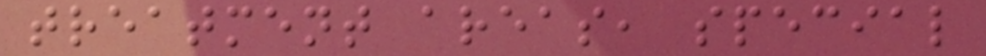treatment areas, special
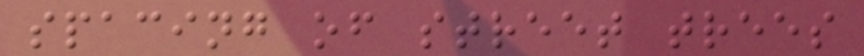spacing of street trees
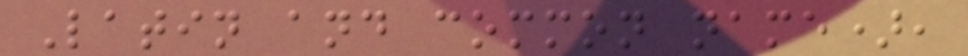Latin and common name),
